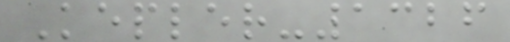Kepler-1326
